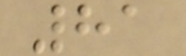81
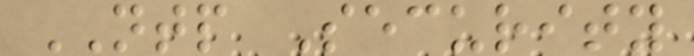NTP Security
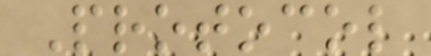Protocol
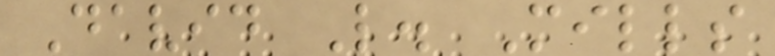David L. Mills
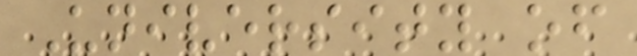University of
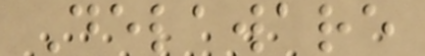Delaware
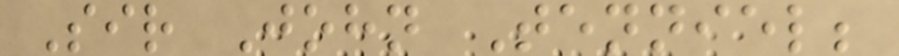Sir John Tenniel;
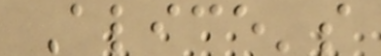Alice's
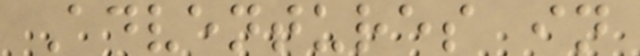Adventures in
